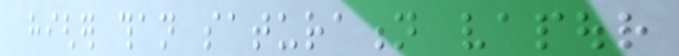higher than saturation vapour
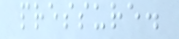pressure.
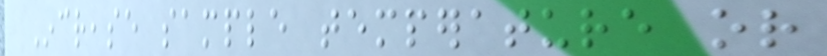Increase sample temperature or
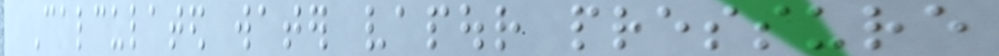Calculated water vapour pressure
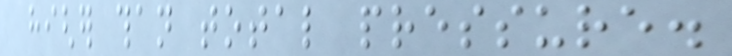higher than total pressure.
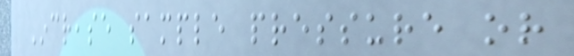Increase sample pressure or
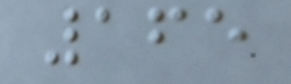165
